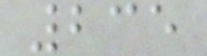235
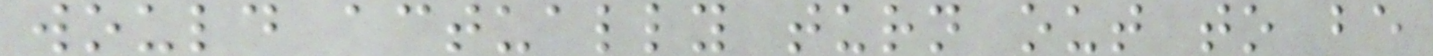would actually turn out to be
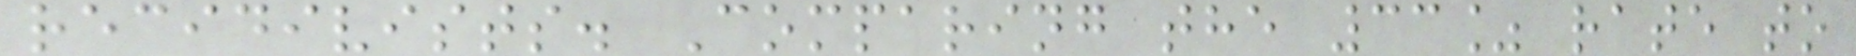recidivists. Comparing the 33% rate to
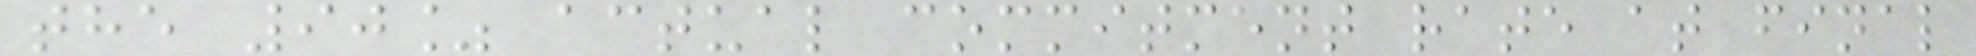the 90% actual commitment rate at final
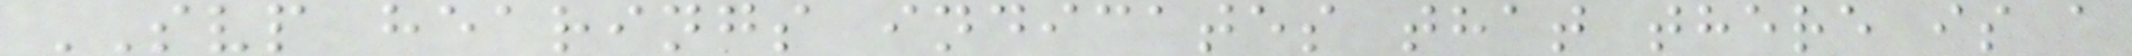SVP hearings indicates that there is a
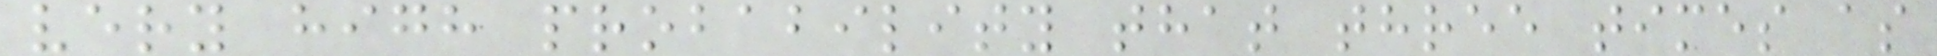very high probability that three times as
